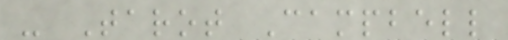- Tarot Campbell
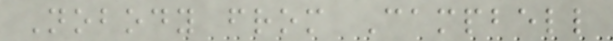Nobody from Campbell
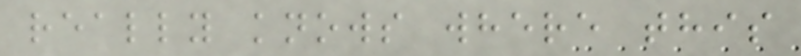really knows where this
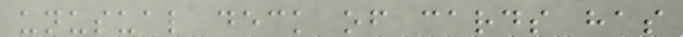unusual deck of cards has
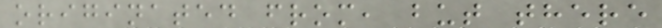originated from, but there
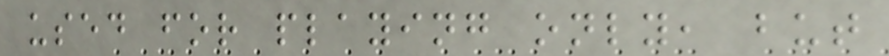used for playing only, but
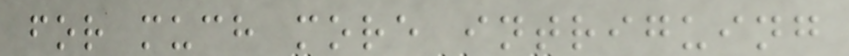for much more intriguing
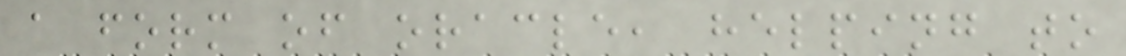a form of oracle, helping to
